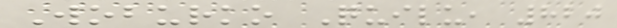Woburko Quilu, 820
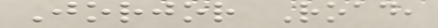Jorjor Road,
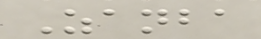Zanba
